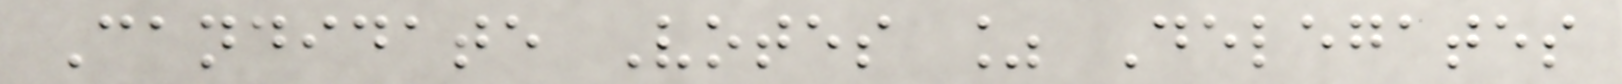Candidate Votes % Delegates
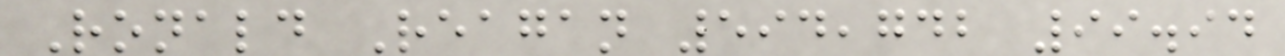Ronald Reagan 594,742 99.94
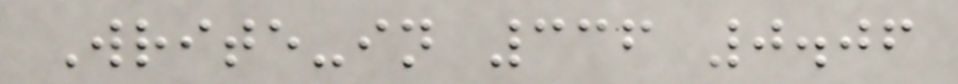Write-in 336 0.06
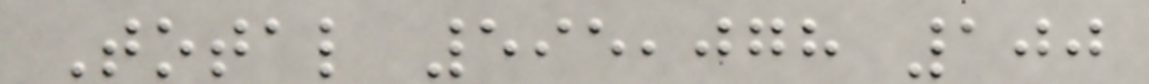Total 595,078 100
